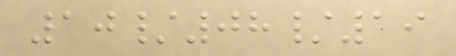10/08/19
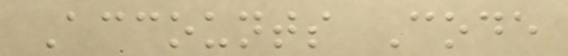Accounts Code
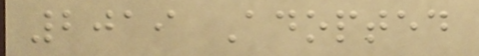2019 Adopted
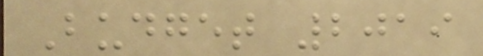Budget 2019
